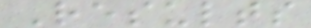Results
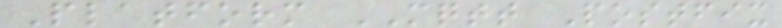Platform MQTT Postfix
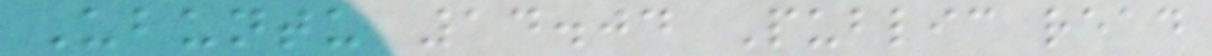Ubuntu 14.04 Public read
